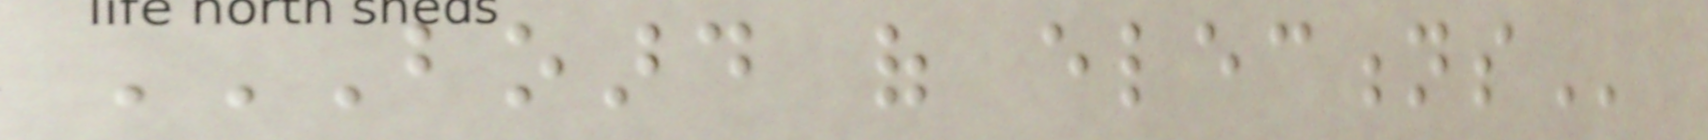BOARD OF ELECTIONS
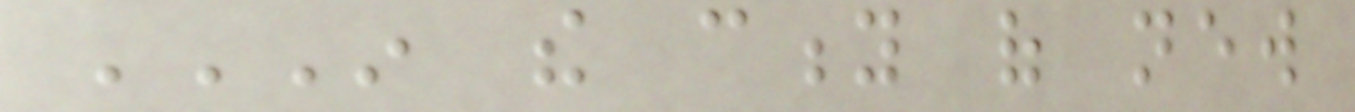IN THE CITY OF NEW
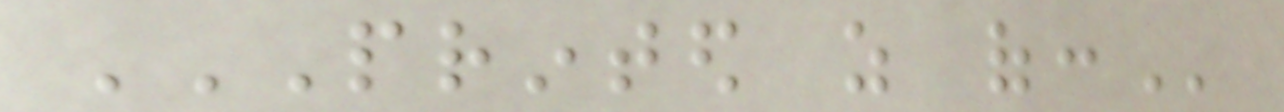PRINTED AS OF:
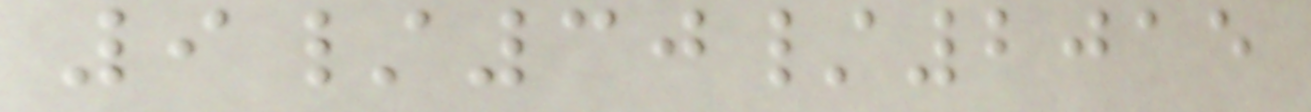9/30/2015
